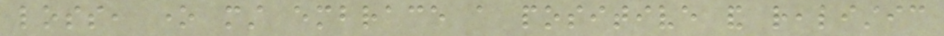loss, one must embrace a positive and realistic
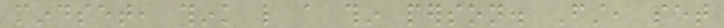mindset, think like a thin person. First, set
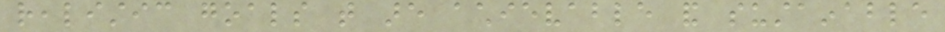realistic goals that are achievable and sustainable
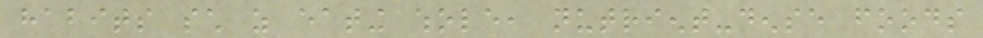habits such as eating whole, nutrient-dense foods
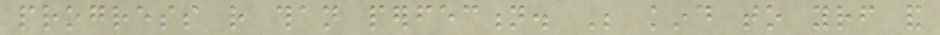progress rather than perfection. Be kind to yourself and
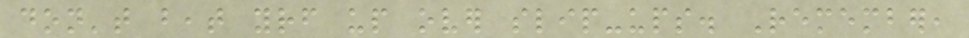don't beat yourself up over slip-ups. Remember,
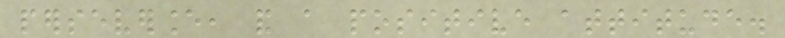perseverance, and a positive attitude.
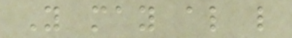You may also like
